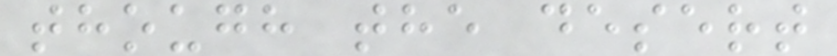though the desert
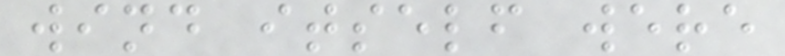wind itself were
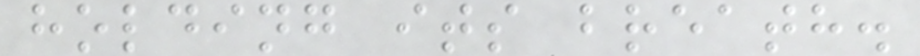holding its breath.
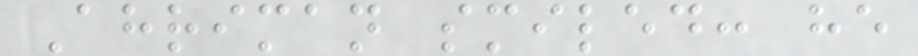Ahriman smiled: he
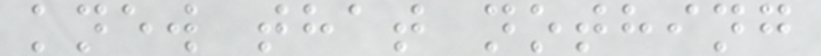knew that nothing
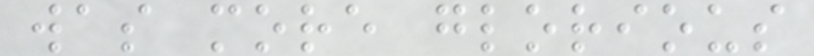was more glorious
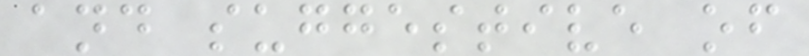and suggestive of
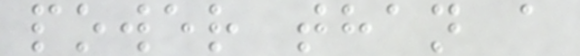power than a
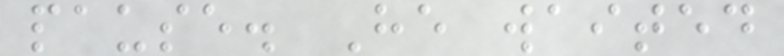pause. He waited
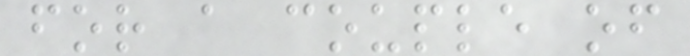for a couple of
